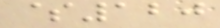$120
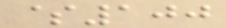$100
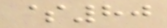$80
